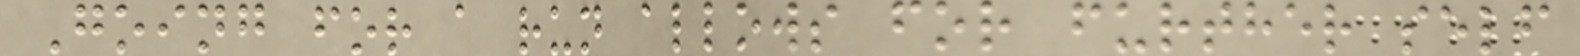Going for a run allows for further self
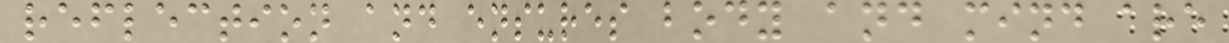reflection and ensures body and mind are
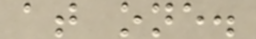at one.
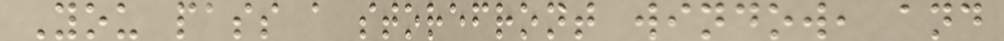You pass a storefront window, and
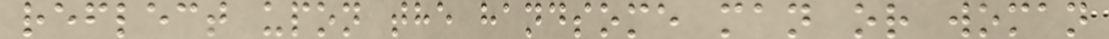reflect upon the handsome man or woman
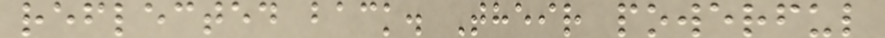reflected back. Their powerful
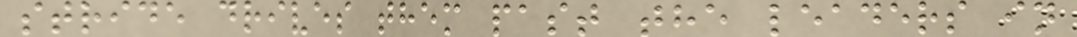stride drives them past the leaders in
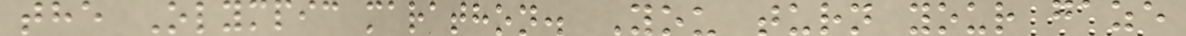the Olympic marathon. You turn your gaze
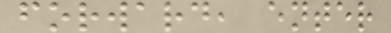forward, enter
